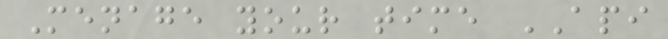Menage your time API
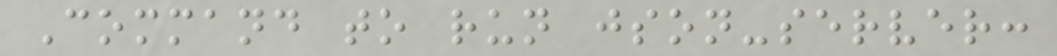Command to run json-server:
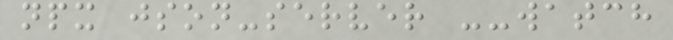npx json-server --watch
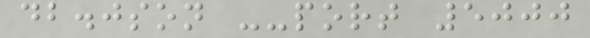db.json --port 5000
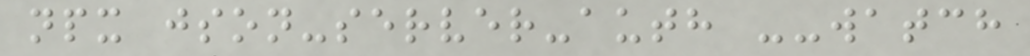npx json-server-auth --watch
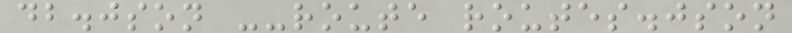db.json --route routes.json
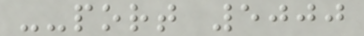--port 5000
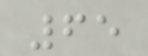65
